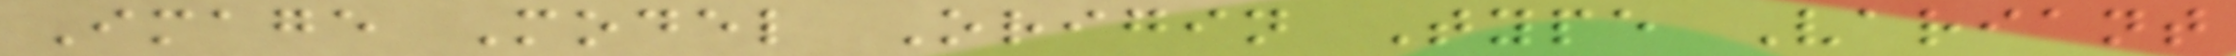Image Model Origin Type Variant
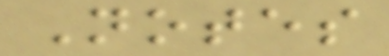Notes
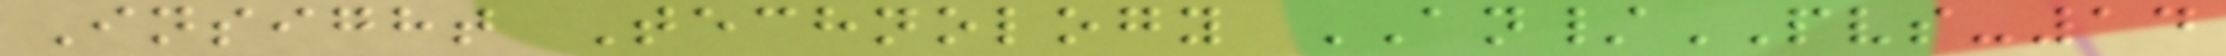Insight Technology AN/PVS-14
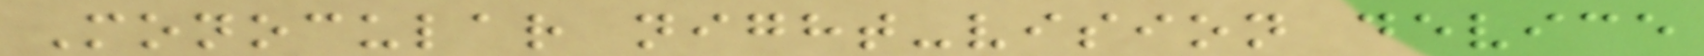Monocular night-vision device
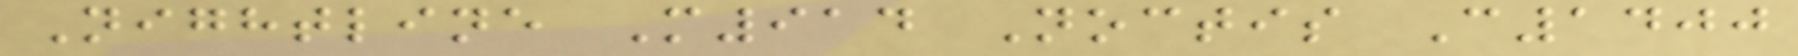Nightline M914 Noctis C1400
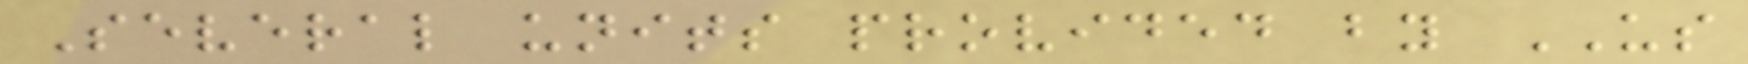Several units provided by US
